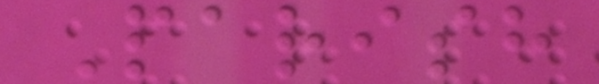Parish
